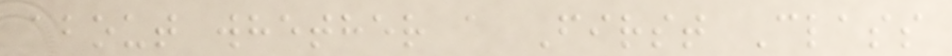about whether a First Class
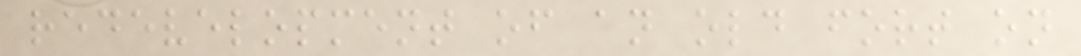redevelopment of an old fort on
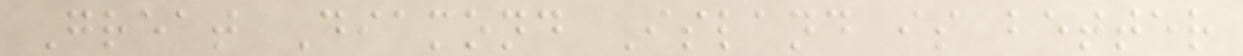Great Diamond Island is better
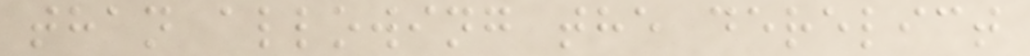than allowing the derelict
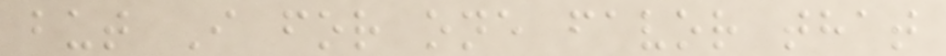but I for one favor that
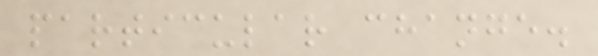particular change.
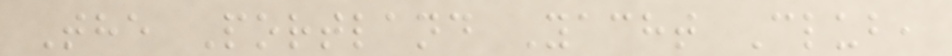The Portland Yacht Club,
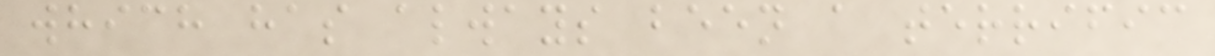which has always been a terrific
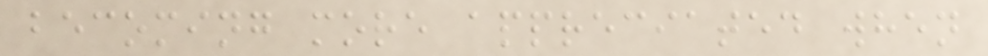becoming more appreciated when
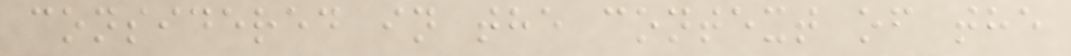considered in the context of the
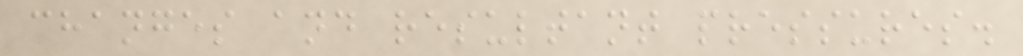changes and resultant pressures.
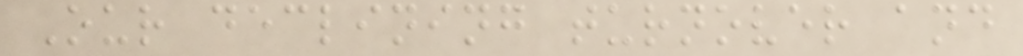Our declining turnover and
